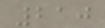210
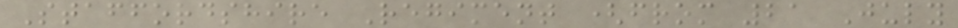Staffordshire Regiment (from 21 July
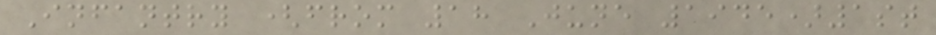Infantry (from 18 June 1945)1st
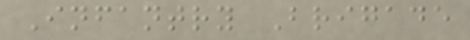Infantry Brigade
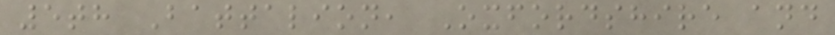5th Battalion, Oxfordshire and
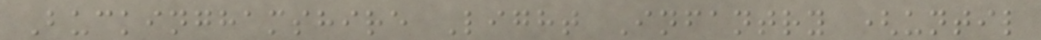Buckinghamshire Light Infantry (until
